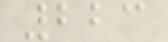223
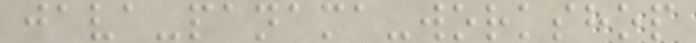java-panama-workshop
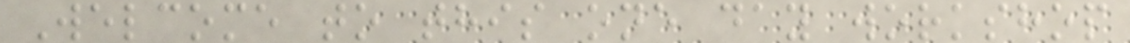Welcome to this one day workshop
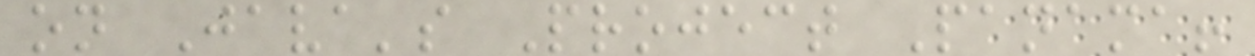on Java's Project Panama!
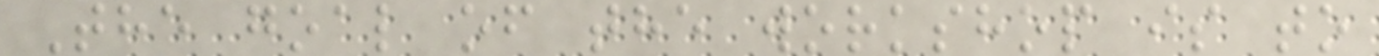The goal of the workshop is to
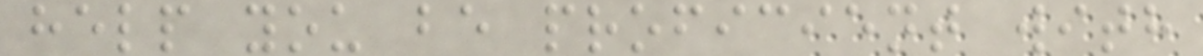help you be proficient with
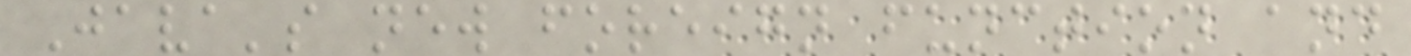Java's new foreign function and
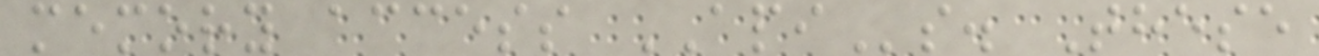memory access APIs. These
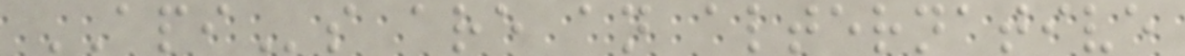APIs are an alternative
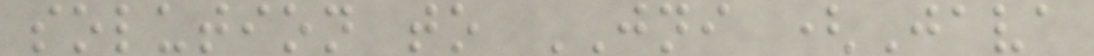solution to JNI (Java
